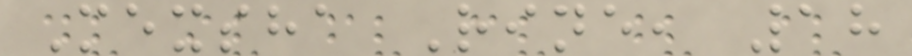Mexsha Rine, 18
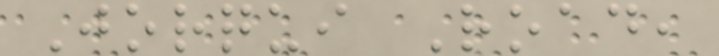Jorqui Road,
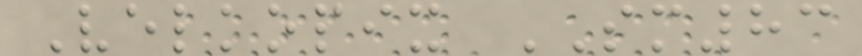Velkopix SM83
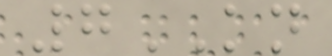7KN
